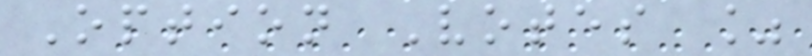Option Votes %
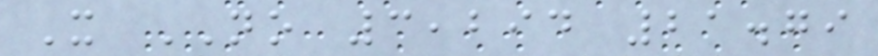X NO 3,294 21.79
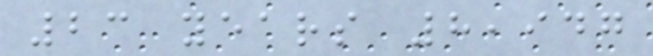23 years 8,947
